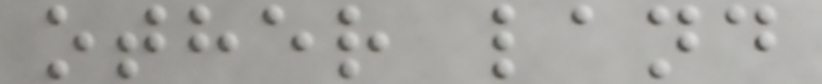other land
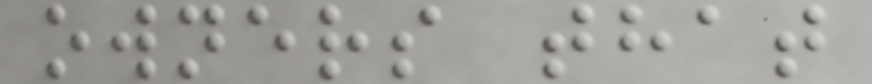owners that
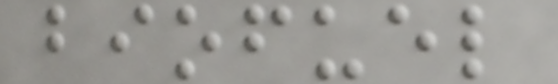biofuel
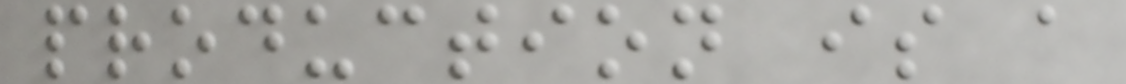production is a
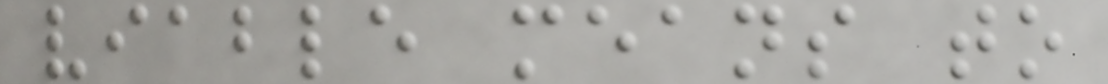viable means to
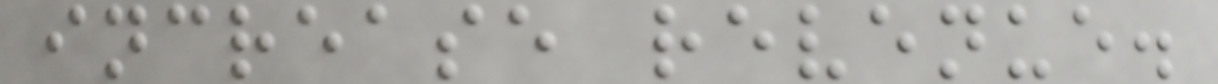increase revenue.
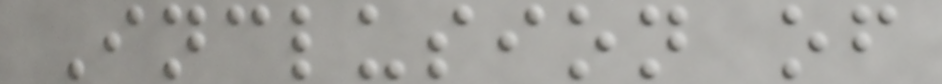Inclusion of
